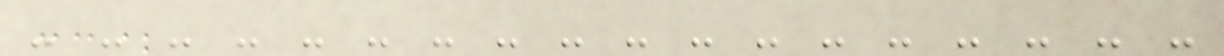- - - - - - - - - - - - - - - - - -
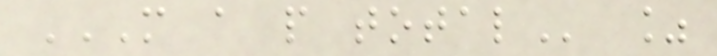M A P TOTAL %
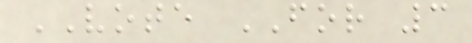VOTE FOR 3
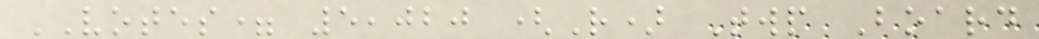VOTES= 5,020 (R) Twp Board
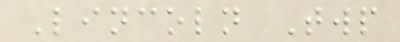Lincoln Twp
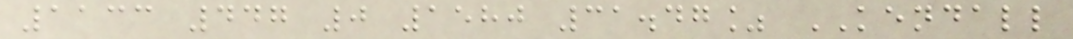1133 447 0 1580 31.47% KENDALL
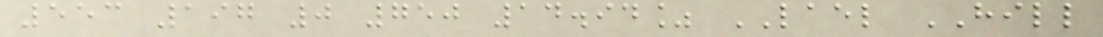553 197 0 750 14.94% LAEL HILL
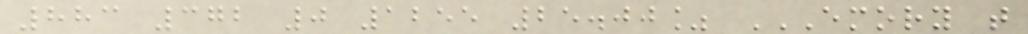883 372 0 1255 25.00% EMORY T
